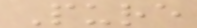Pure
